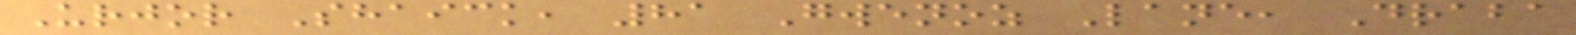Urjor Shaick, 81 Gwenoz Lane, Draba
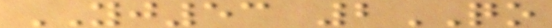YJ53 2QO
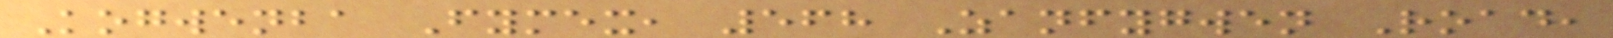Kogwenba Fymex, 568 Zanfygwen Road,
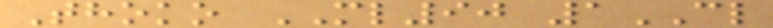Thoko ML90 1CL
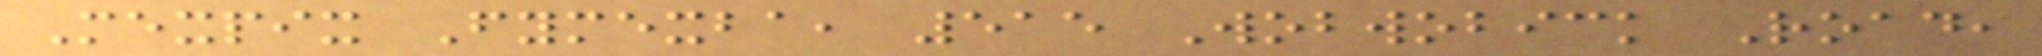Mexpix Fymexba, 515 Wobwobick Road,
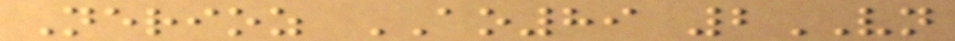Nerioz AO89 2VN
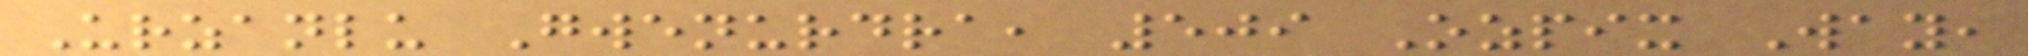Urzanlu Gwenurdra, 509 Ozpix Way,
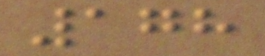178
